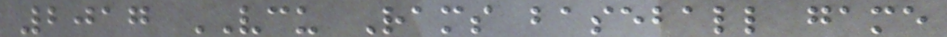2017 VCU Rams baseball game
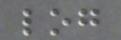log
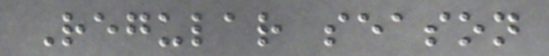Regular season
